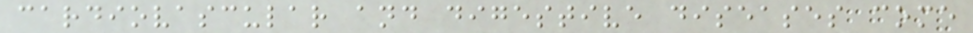cardiovascular and digestive diseases come
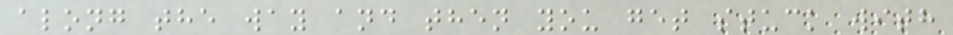along the way and then you get stuck with
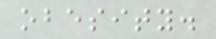obesity.
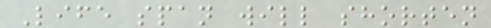Life span will shorten
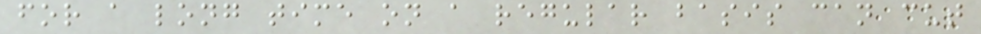for a long time on a regular basis can cut
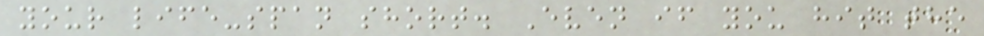your life-span short. Even if you hit the
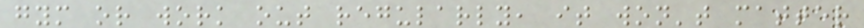gym or work out regularly, it won't matter
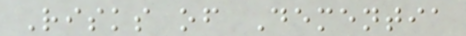Risks of Dementia
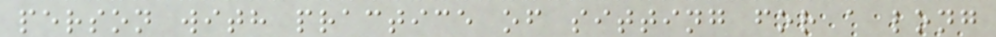person with practice of sitting for a long
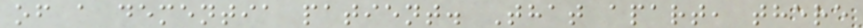of a dementia patient. That apart, there
